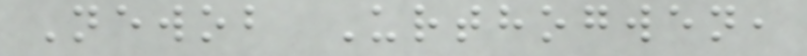Newob Urthogwen,
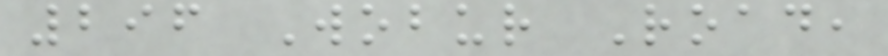296 Wobur Road,
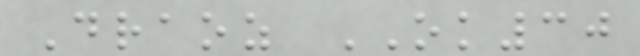Draoz OK30
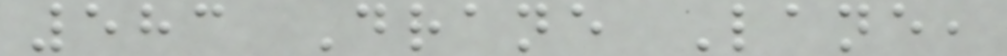583 Drane Lane,
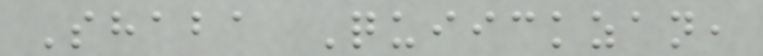Shaba Quiickzan,
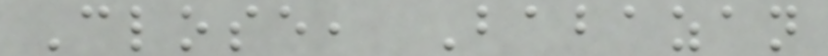Close, Babazan
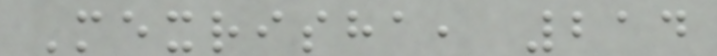Mexrisha, 214
